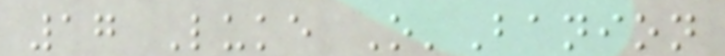17 Luke O'Banion
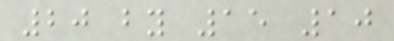20 by 15 10
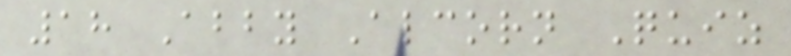18 Abby Alcorn Quiz
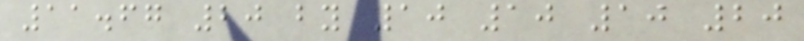11.67 20 by 10 10 10 20
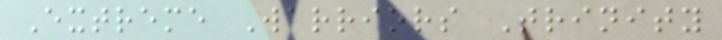Extreme Warriors Trinity
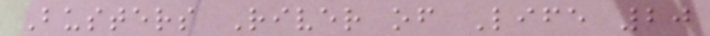Busters River of Life 20
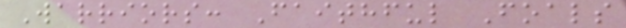Warriors: Faithful Foals
